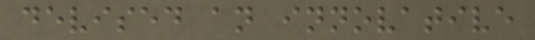devised an innovative
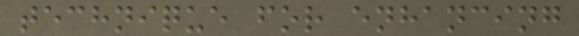technique for enhancing
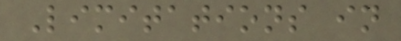Limitations in
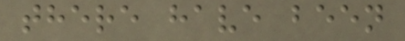there have been
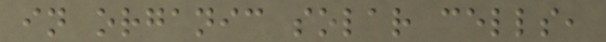in organic solar cells,
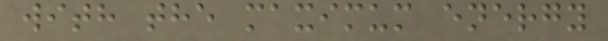with the maximum energy
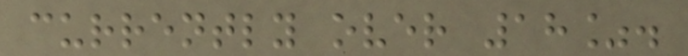currently over 18%.
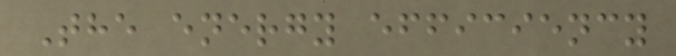The energy efficiency
